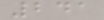241
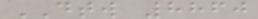DTW 8860
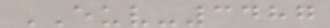EUV-3487
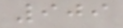909
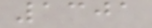1301
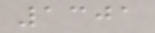1301
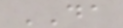DA
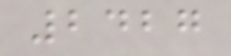2427
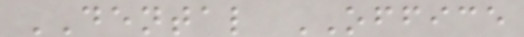DENTAL OFFICE
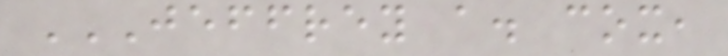JEFFREY A. COX,
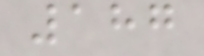187
